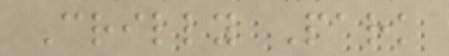Crilly Park
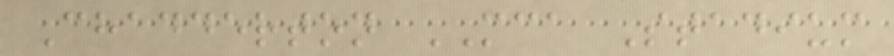Chadderton MCA Stadium
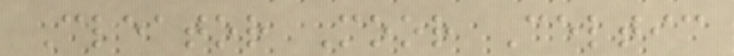Cleator Moor Celtic
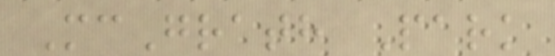McGrath Park
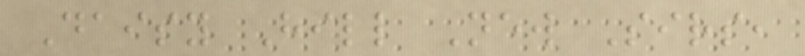Daisy Hill New Sirs,
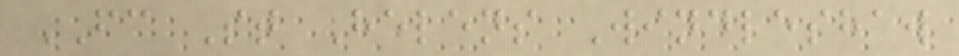FC St Helens Windleshaw
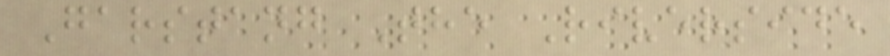Garstang The Riverside
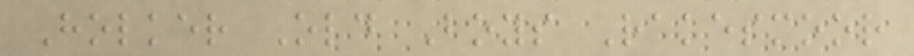Holker Old Boys Rakesmoor
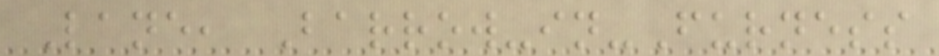Lane, Barrow-in-Furness
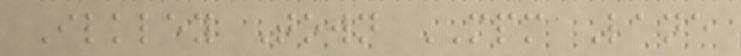Ilkley Town MPM Lane
